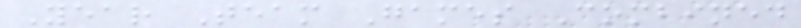Year Team Games Combined
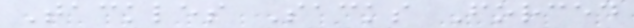Tackles Sacks Forced
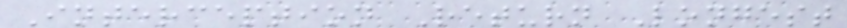Interception Return Longest
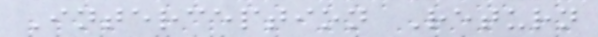Interception Return
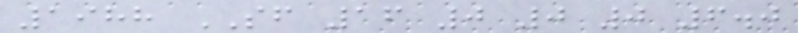1988 SF 16 0 0 0 6.0
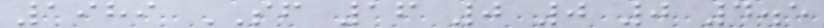1989 SF 16 0 0 0 4.5
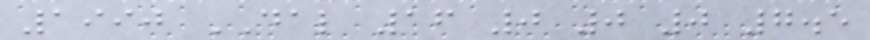1990 DAL 16 0 0 0 7.5
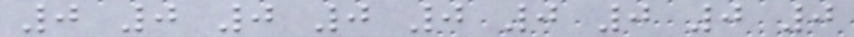0 0 0 0 0 0 0 0 0
